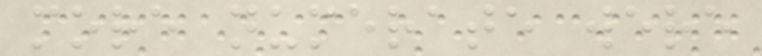more numerate were
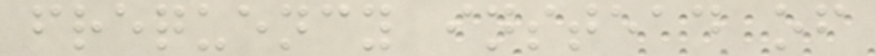frequency instead of
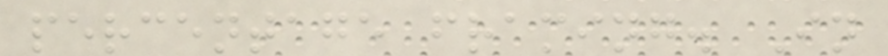percentage framing. In
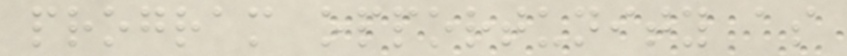program opportunity as
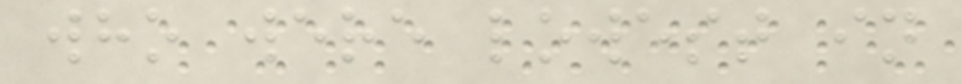who were lowest in
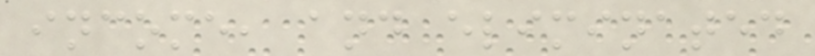income, and eliminated
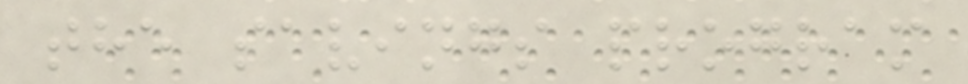the savings program
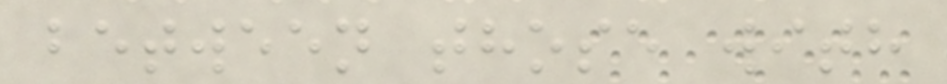between those with
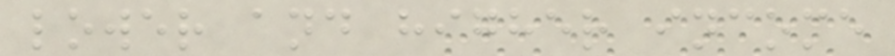lower and higher income
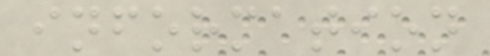information
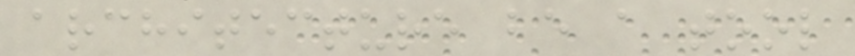architecture be a tool
